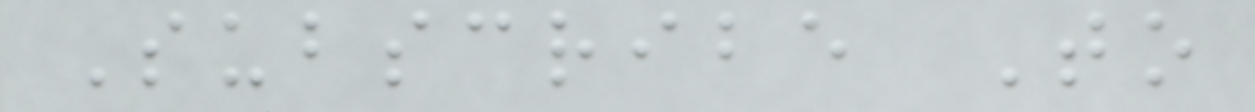Subscribe To
